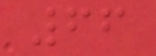66
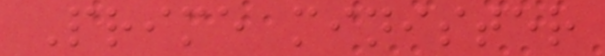Prime minister
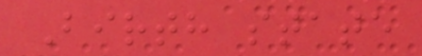Birth state
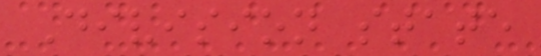Division state
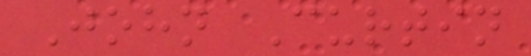John Curtin
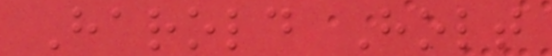Harold Holt
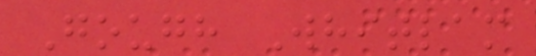Gough Whitlam
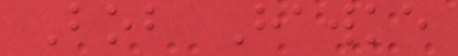Bob Hawke
